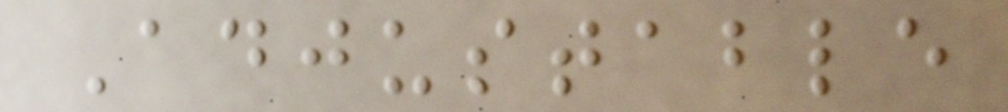Adjustable
